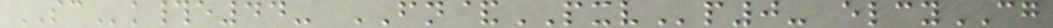SCk#e44- FN&PXVp0- elcyCG
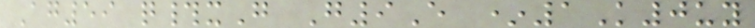Ag59 q#xG G9E *1K0uy
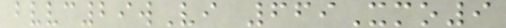bvvc29wVi 669Xmo9
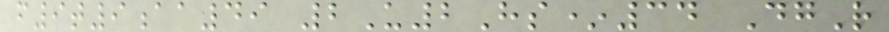f9t9aa49 2U2Hs*34 DgR
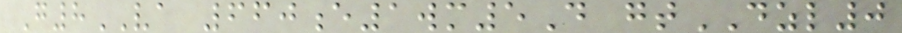G8VA 660e1wm5D gtDZL0
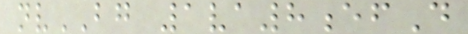nvBG 1va8efD
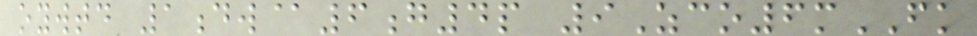oywtd 1dw@6g4p 9Zco6mFK
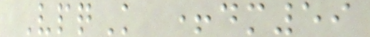VpqK +dm59
